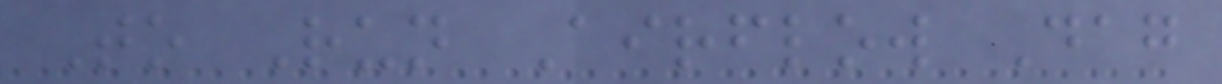To Run Airflow Dag
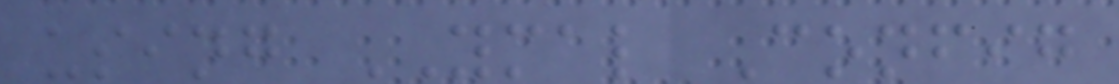using YMAL Config
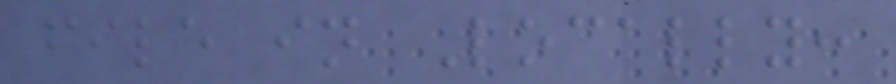file in Locally:
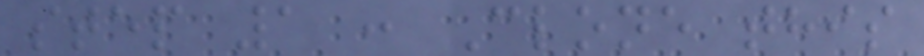step 1 : Clone this
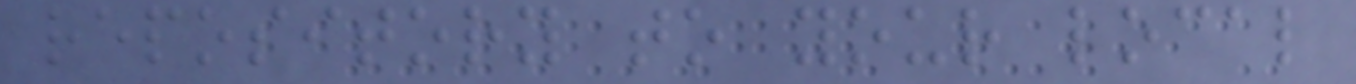repository to your local
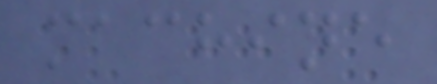machine
